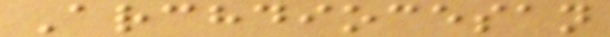Archdiocesan
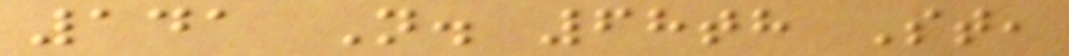141 N. 68th St,
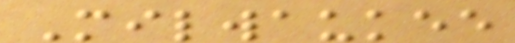Milwaukee
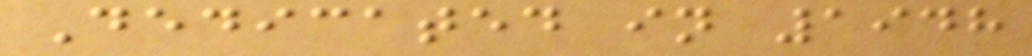Dedicated in 1948
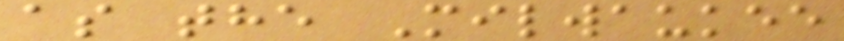as the Milwaukee
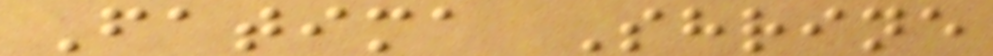Fatima Shrine
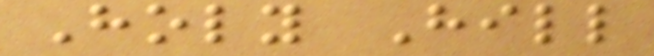Holy Hill
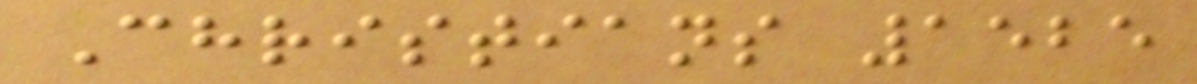Christians 1525
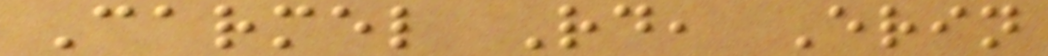Carmel Rd, Erin
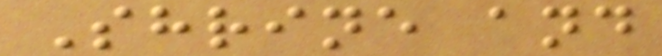Shrine and
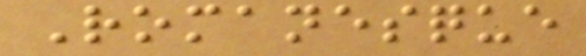Romanesque
